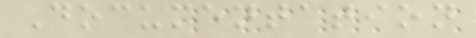Documentation
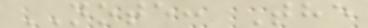NOTE: The
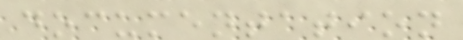documentation
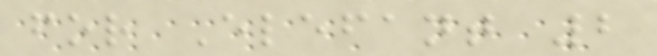for Elefant 2
